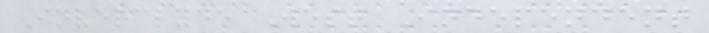Inverclyde West Independent
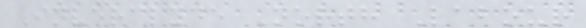Inverclyde North Labour
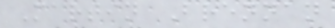Martin Brennan
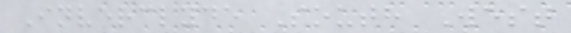Inverclyde South West
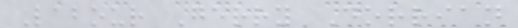Labour Gerry Dorrian
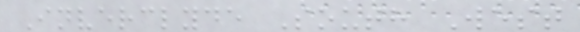Inverclyde South West
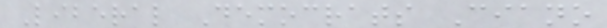Liberal Democrats Ciano
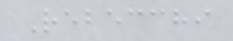Rebecchi
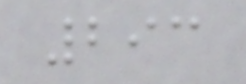293
